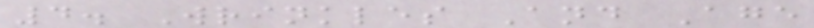4. Wrinkles And Age
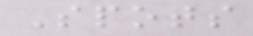Spots
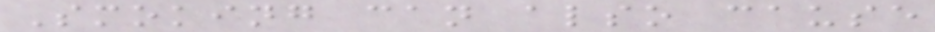Smoking can also cause
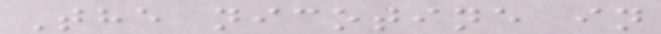The nicotine in
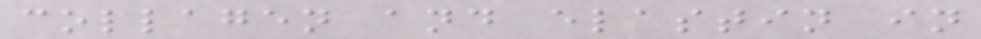collagen and elastin in
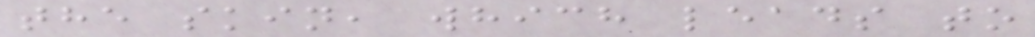the skin, which leads to
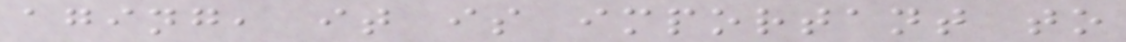aging, it is important to
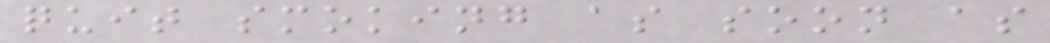quit smoking as soon as
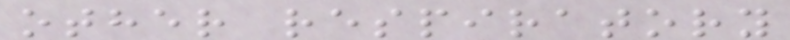other respiratory
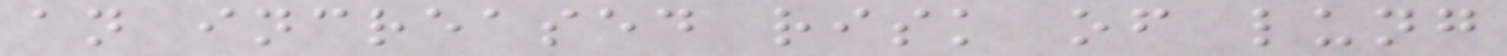an increased risk of lung
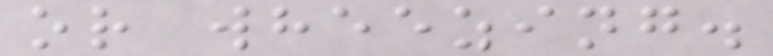or wheezing.
